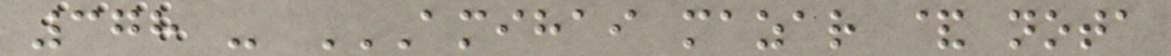378 - AMIHAI MAZAR & NOTA
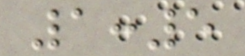1:5
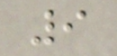9
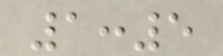1:5
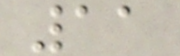11
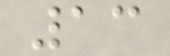13
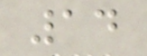14
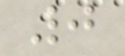0
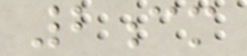2cm
